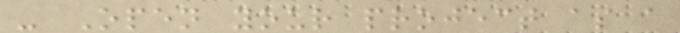- Open your project as a
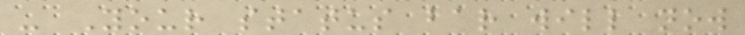- Your status bar will now
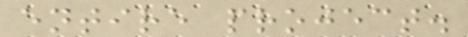entire project.
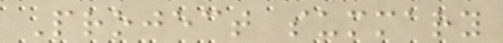Project summary
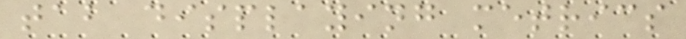tab displaying metrics
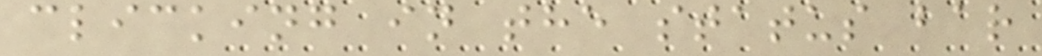clicking in the status bar
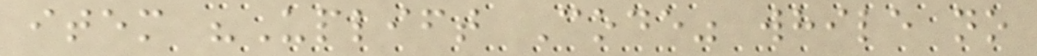item "Uplift Code" while no
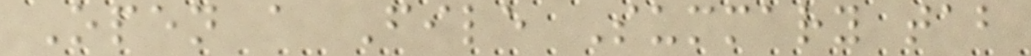Open a File Summary tab
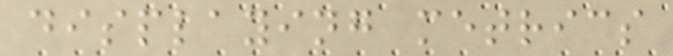displaying metrics
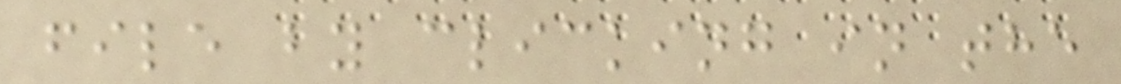file by clicking in the
